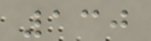130
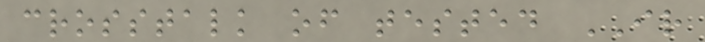crosstalk of tested IR
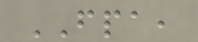FPA,
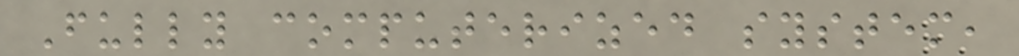Fully computerized system,
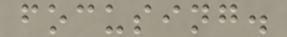focusing.
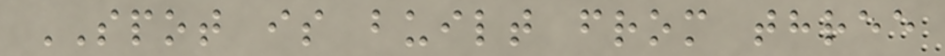SPOT is built from three
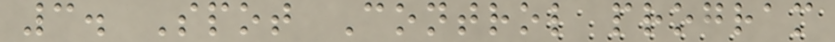3. Spot Control program
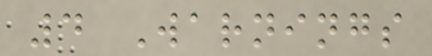4 Warnings
